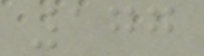177
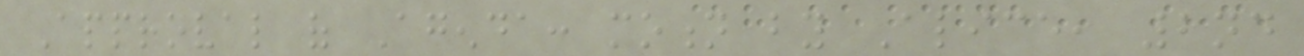Approval of Agenda: motion by Alice, 2nd
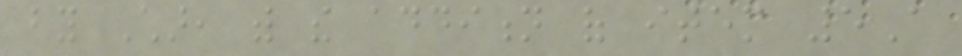by Char, with the addition of item 5A
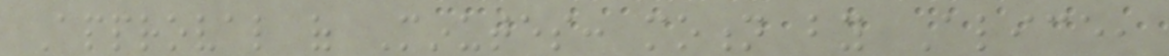Approval of Minutes: motion by Alice,
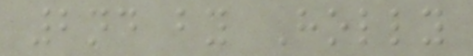2nd by Holly
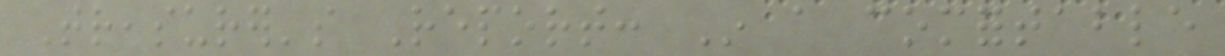Treasurer's Report: In a comfortable
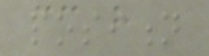position
